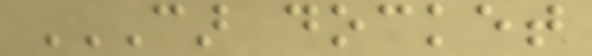CAR DOCKET
